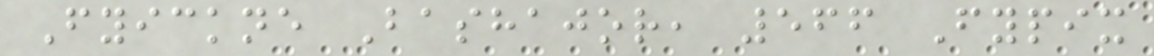Fyickne Bashajor, 566 Fypix
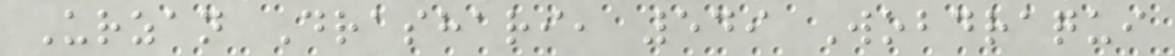Urzan Drashari, 549 Wobdraqui
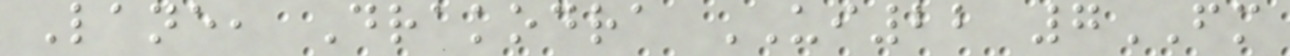Lane, Drakodra UI22 7FM
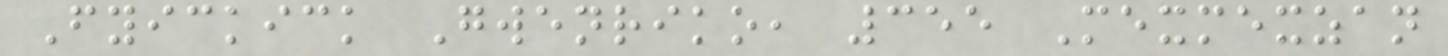Fyickick Gwenriko, 355 Mexmexzan
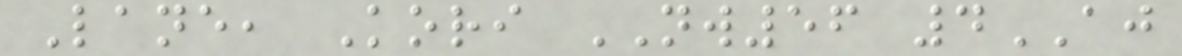Lane, Kori NW56 4AJ
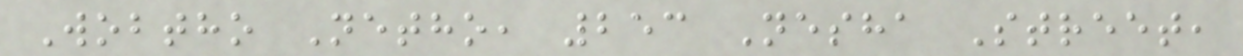Wobtho Netho, 253 Nesha Street,
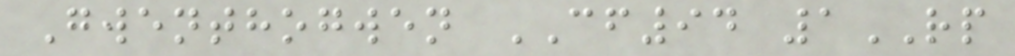Gwenthogwen CF94 1RP
